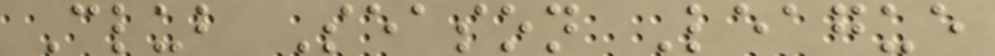Club Season League
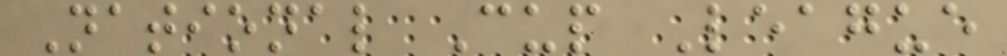National Cup League
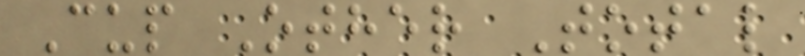Cup Other Total
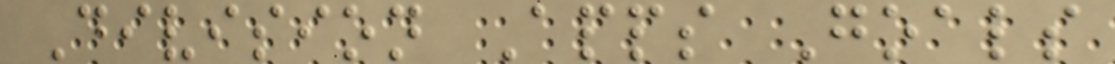Division Apps Goals
